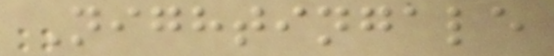Nightingale
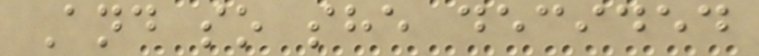And so she decided
